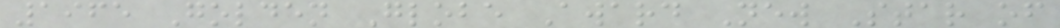1965 Golden Globe Award New Star of
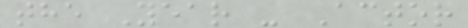the Year - Actor
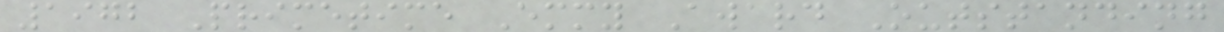1972 Primetime Emmy Award Outstanding
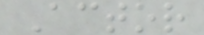Actor
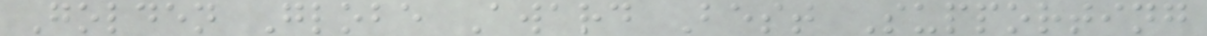Golden Globe Award Best Supporting
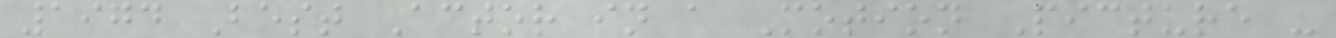1974 Best Actor in a Motion Picture -
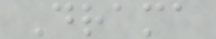Drama
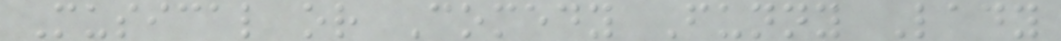Musical or Comedy Funny Lady
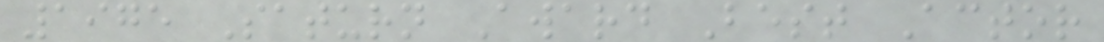1975 Saturn Award Best Actor
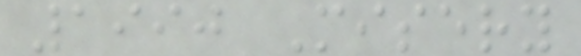1990 Misery
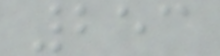253
